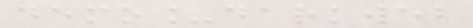demo_darkweb
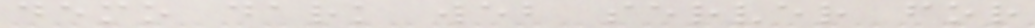demo dark web server for
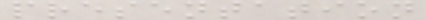presentation
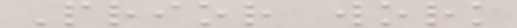Prior work
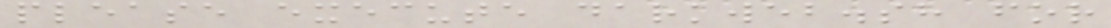please execute darkweb.sh for
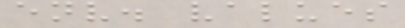env. values
